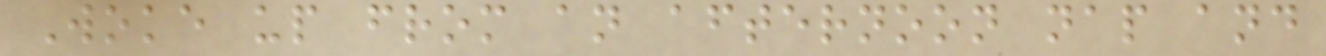Woke up from an afternoon nap and
